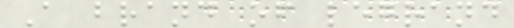A brand of legrand
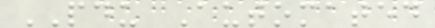PDU Automated
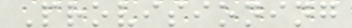Provisioning
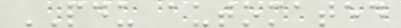PDU automated
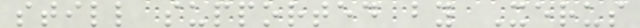still supported by Xerus
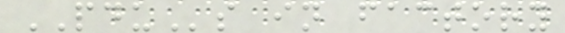PDUs in factory
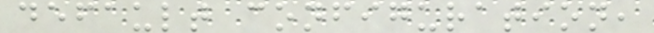default configuration,
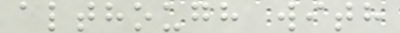although with
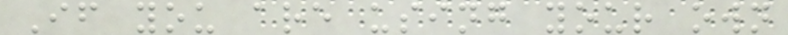If you are using your own
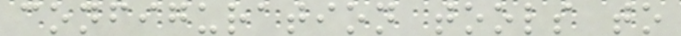configuration tools to
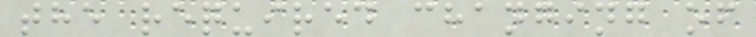the required changing of
